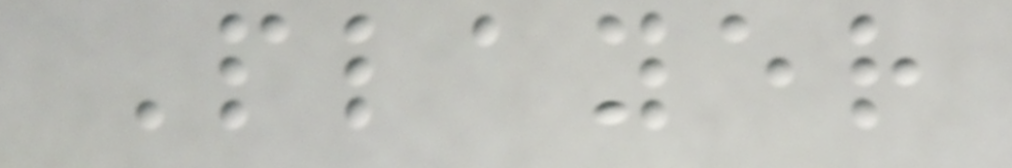Player
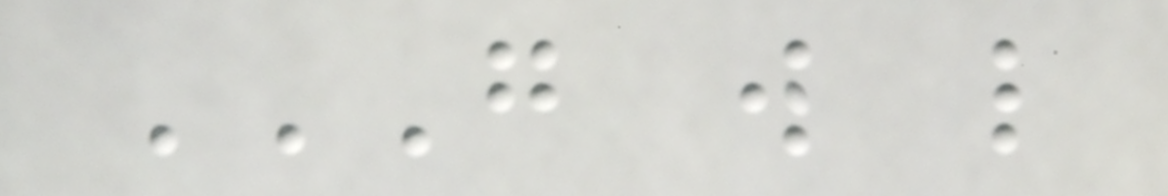G W L
